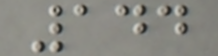144
